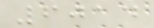6014
